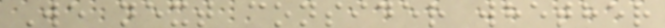We next consider whether
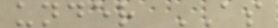under AS
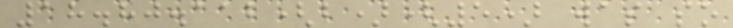18.80.112(b)(5) was so
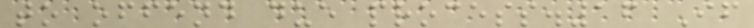to offend due process.16 If
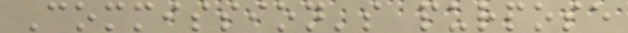Commission's purpose
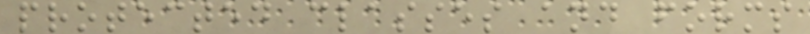protected classes and forms
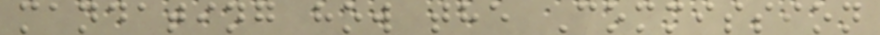mandating how the Commission
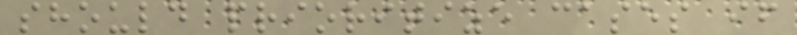should prioritize cases if
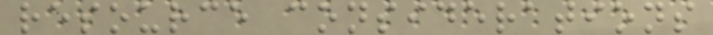resource considerations
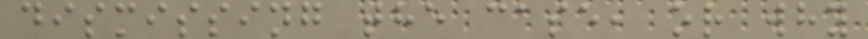dismissing the case, or why
